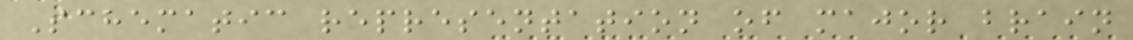Schematic representation of major brain
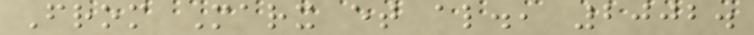From Marx et al., 2002.
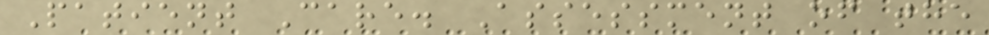Patient Care. Assessment of the
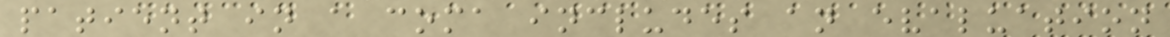patient in a coma includes an evaluation
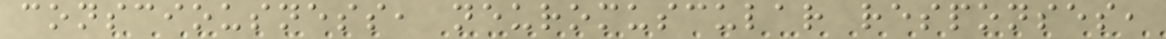consciousness, neuromuscular responses,
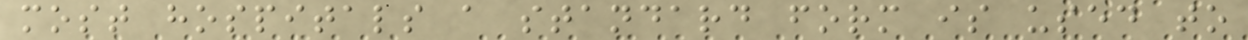most hospitals a standard form is used to
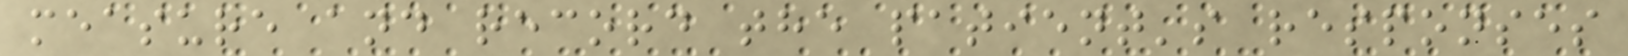measure and record the patient's responses
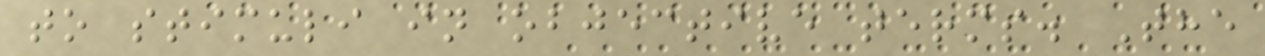to stimuli in objective terms. The
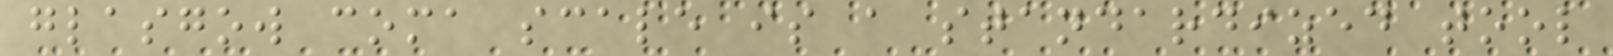glasgow coma scale is a standardized tool
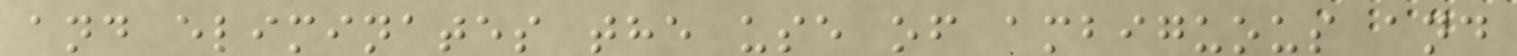and eliminates the use of ambiguous and
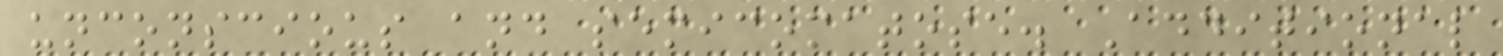unconscious and semicomatose. Additional
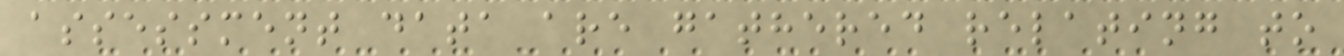assessment data are gathered relating to
